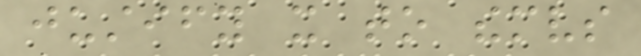justify it to themselves
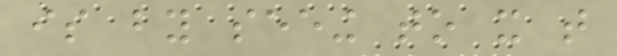is by seeing to it that
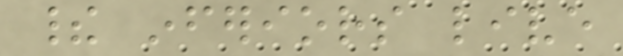their inferiors live
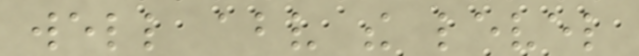well above the level
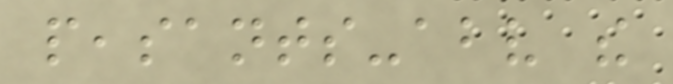peasants-above the
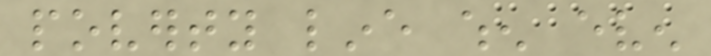poverty line when even
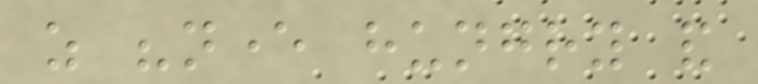as "never hungry and
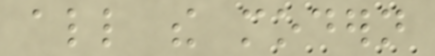all the modern
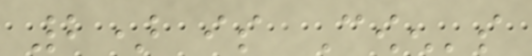2) is Cowen's
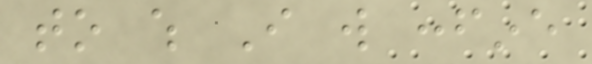to which I will confine
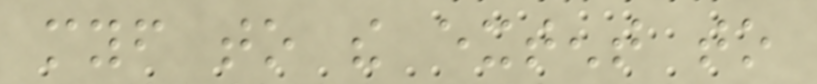myself to the extent to
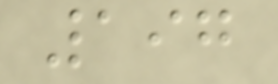197
